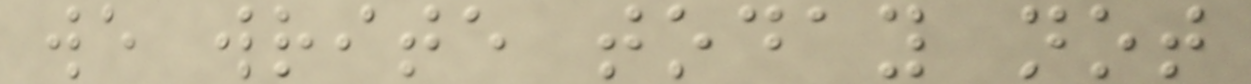we write today not
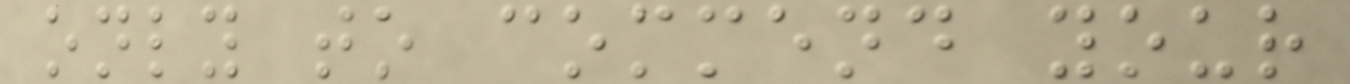only to commend your
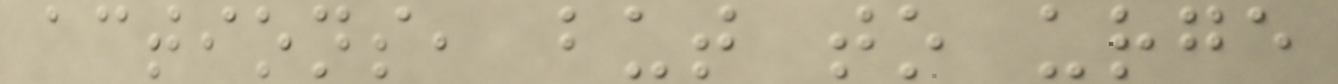actions, but to urge
